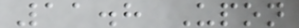11.8 Upon
